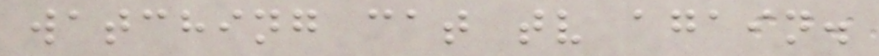watching cat tv again.
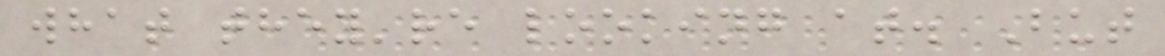what they're looking at. But
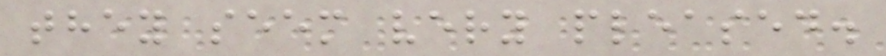they seem very pleased.
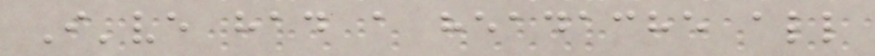I've had a headache all
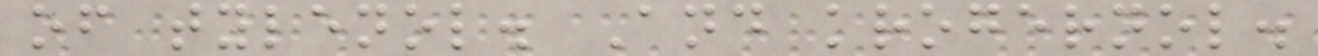of tylenol. And krogernol.
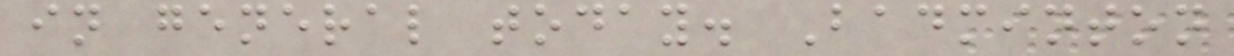in general today. Badminton
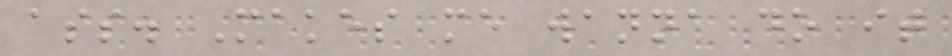ass. Makes me wanna do it
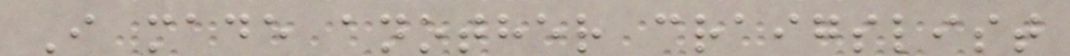I made another craigslist
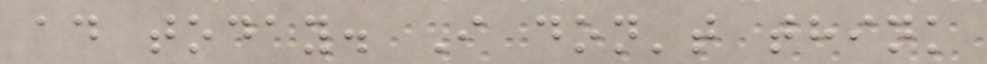ad today. I don't think
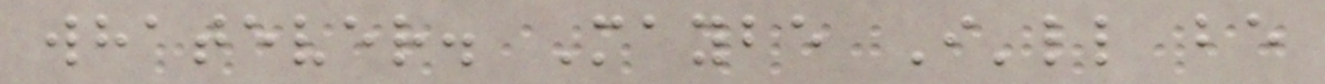whatever. Maybe I'll be
